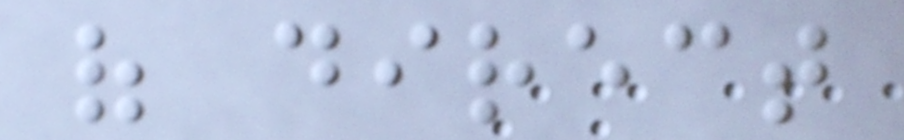of direct
